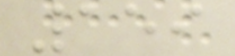159
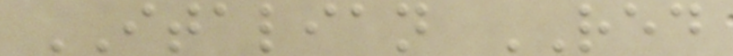ITALIAN RED
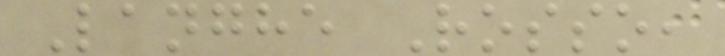Langhe Rosso,
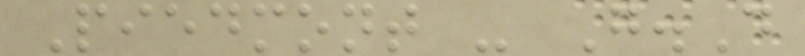Piedmont - G.D
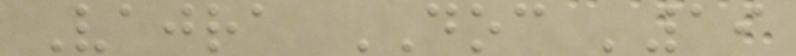Vajra DOC '19
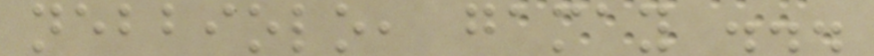nebbiolo, gamay ...
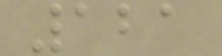121
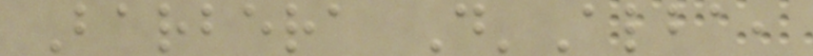Barbera D'Alba,
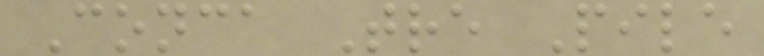Conca Tre Pile
